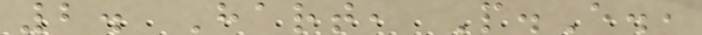2. Hart, P.E.,
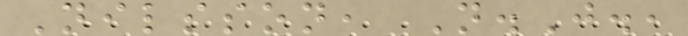Nilsson, N.J.,
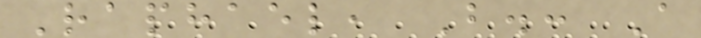Raphael, B.: A
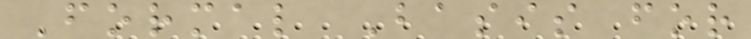Formal Basis for
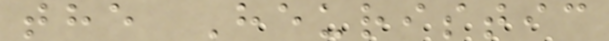the Heuristic
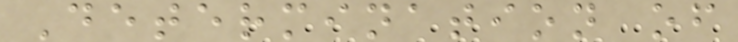Determination of
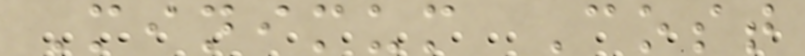Minimum Cost
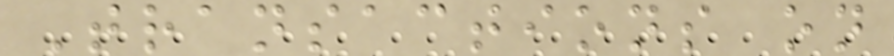Transactions on
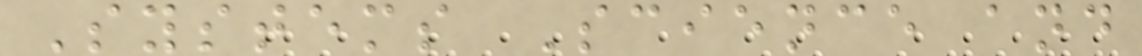Systems Science and
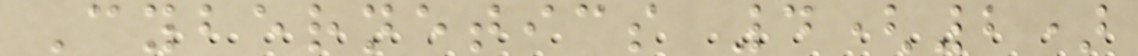Cybernetics 4(2)
